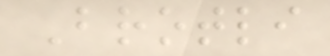Brotli
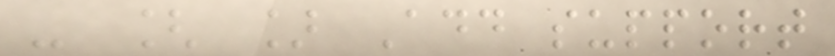- [ ] Add support
